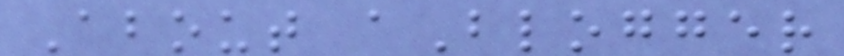About aBlogger
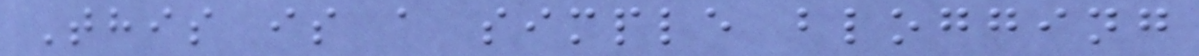This is a simple blogging
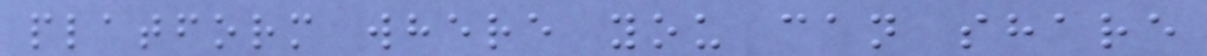platform where you can share
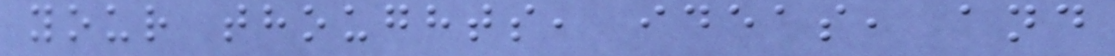your thoughts, ideas, and
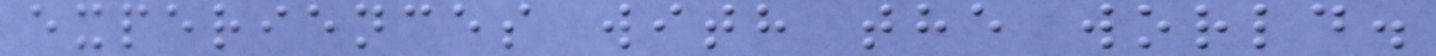experiences with the world.
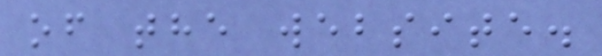of the website.
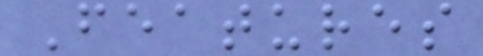Features
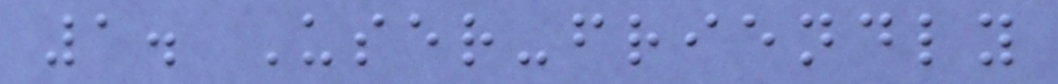1. User-friendly
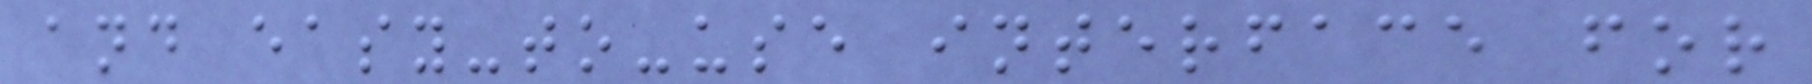and easy-to-use interface for
